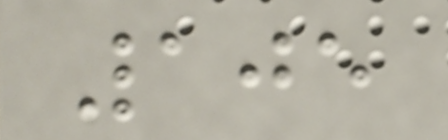105
